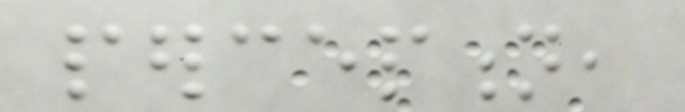perception,
